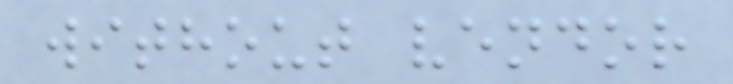without vendor
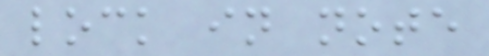lock in note
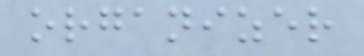organizer
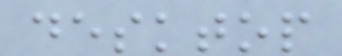desktop
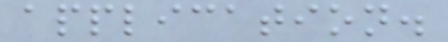application.
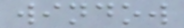window
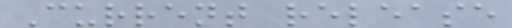Current release
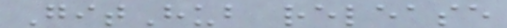GitHub release
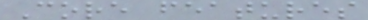Core features
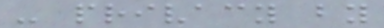- privacy by
